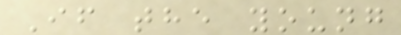If the young
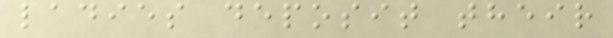ladies deposit their
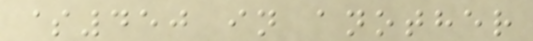$450 in another
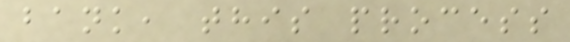bank, this process
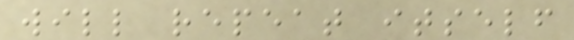will repeat itself
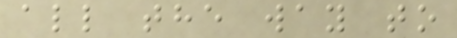all the way to
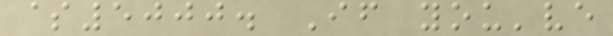$5000. If you've
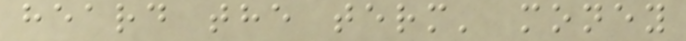heard the term' money
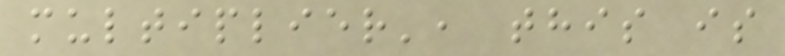multiplier', this is
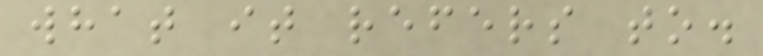what it refers to.
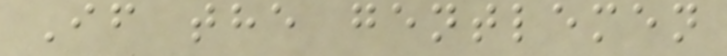If the gentlemen
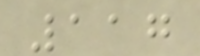117
